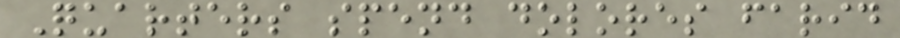Quarters spend dolores farid
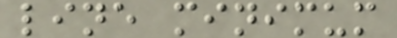line minimum
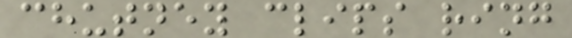chutney clips ring
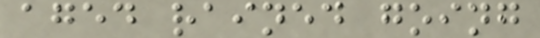aged rained going
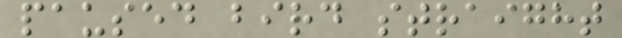paused bird straight
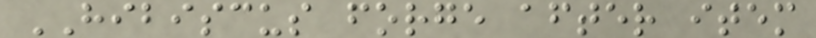HIBISCUS forge after item
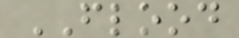FLOOD
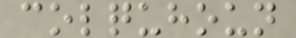colquhoun
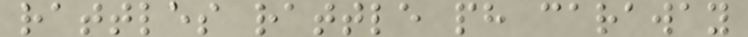rattles rattle ph caraway
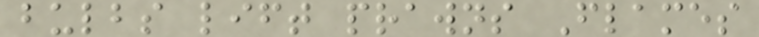bulbs lift prawns Flames
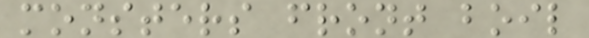monsters front boil
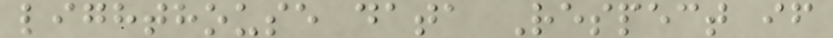lighthouse data Respect if
